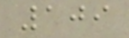109
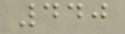440
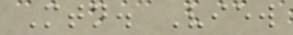Mtn. View
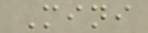Mini
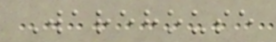Warehouse
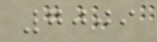7009
